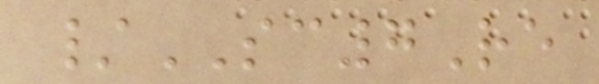/SC7Re
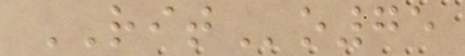RITo75
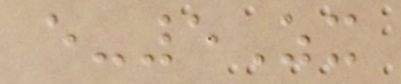e-5Zx
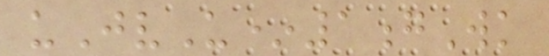uJvU*1gWk
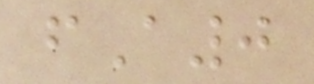fA0
